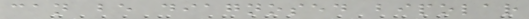can be diagnosed bipolar
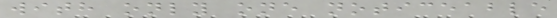with only one noticeable
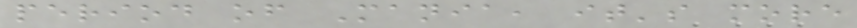period of Mania, it's more
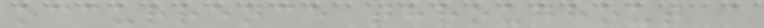occurrence throughout a
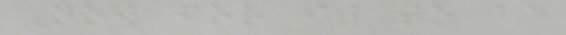Now for it to be
